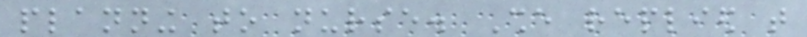planning to nurse. She replied that
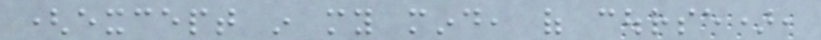(except in my mind, of course),
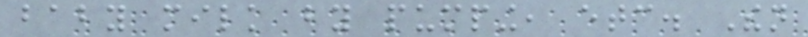baby milk by pumping, etc. Then
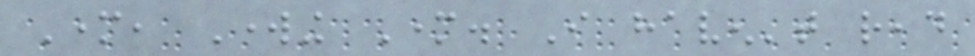Mother, Working Mother. I haven't read
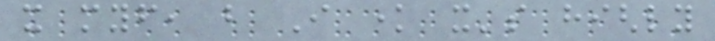it myself, but I know it's highly
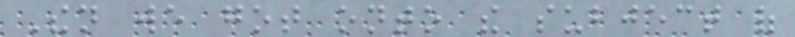Then we got onto the subject of
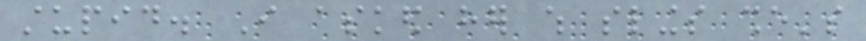stupid. I asked her which slings she's
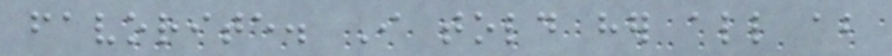favorite. I told her all about
